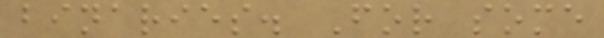binaries. For some
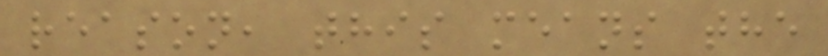reason, this means the
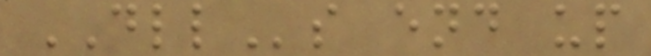DLLs end up
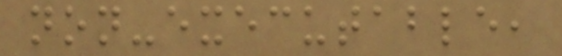non-executable,
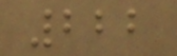222
